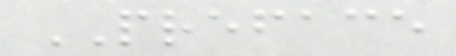PREFACE
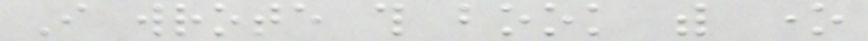I wrote this book with one
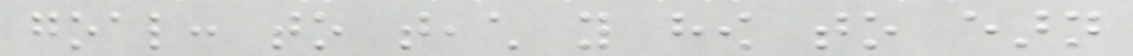goal: to teach you how to earn
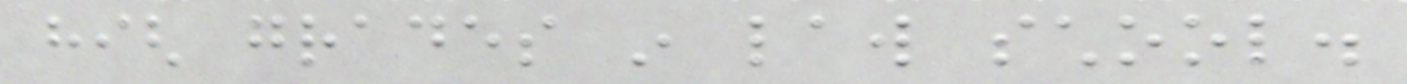high grades in law school.
